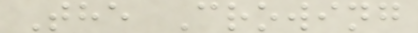The Crowing
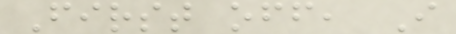First off, I
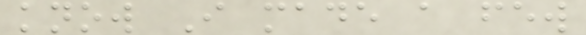know I made a few
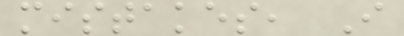mistakes, I
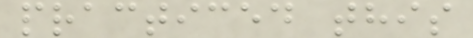practiced this
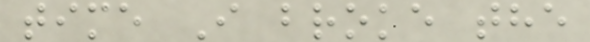time I broke the
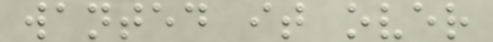wanted it over
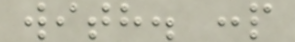with. :p
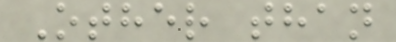Other than
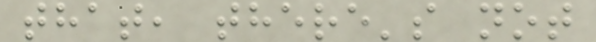that, there's not
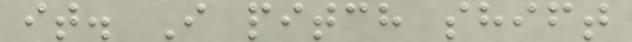it. I pitch shift
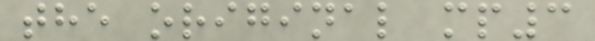the original mp3
